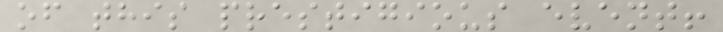of this prestigious event!
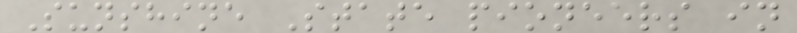Sunshine State pioneers in
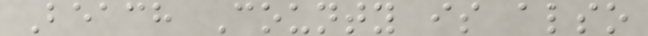Beach County is also
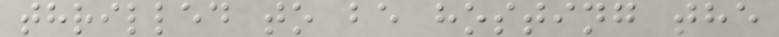thrilled to be hosting the
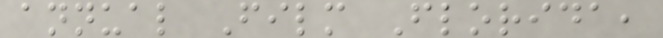annual Film Florida,
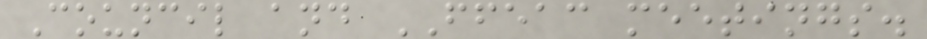Council and FFEAC meetings.
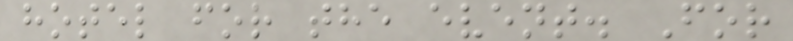hotel for the event. For
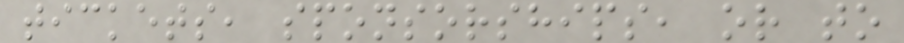tickets, sponsorships, or to
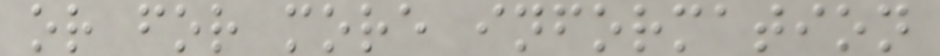or for more information
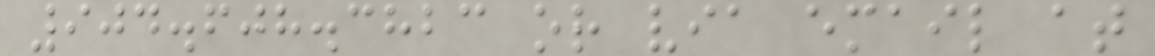904.608.3823 or via email at
